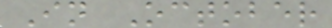In October
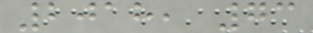2018, 73
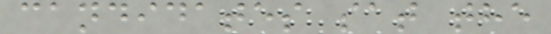candidates sat the
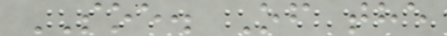SOE. Of the
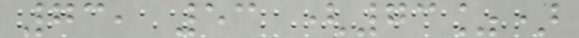73, 53 (73%)
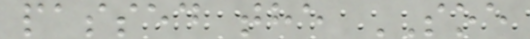passed the SOE
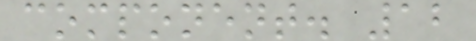component. 12
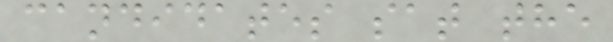candidates sat the
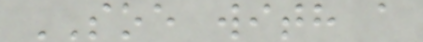SOE with a
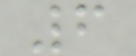6
